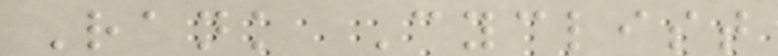Rank Cyclist
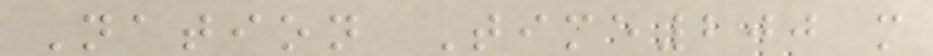Nation Time200 m
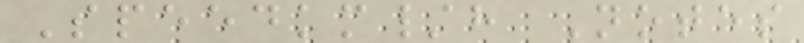Speedkm/h Notes
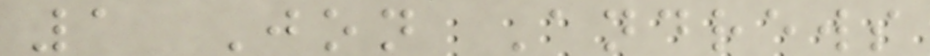1 Jon Andrews
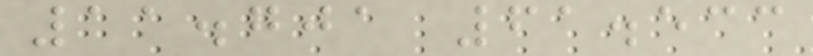11.701 61.533
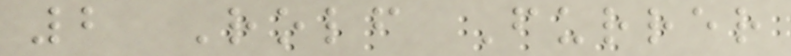2 Rolf Furrer
